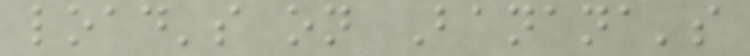load's on Banana's
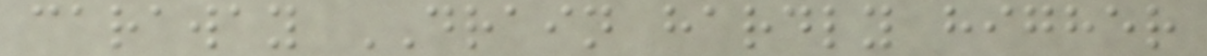caraway DRAIN hardly higher
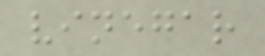vinegar
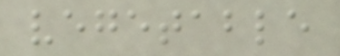vegetable
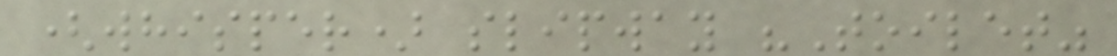(whisper) slipway "Toilet"
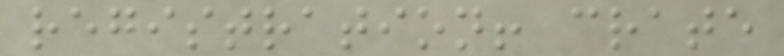registration! crate
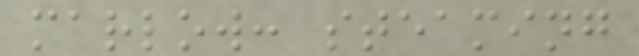marlow: steaming
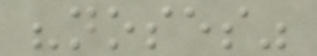"noses"
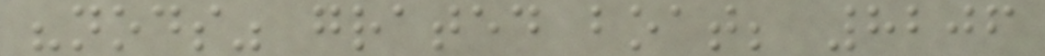"nods" grated boat; 8206
